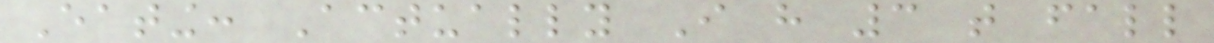Eating: Actually I have 3 that fall
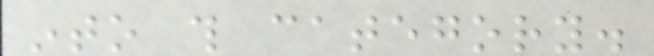into this category.
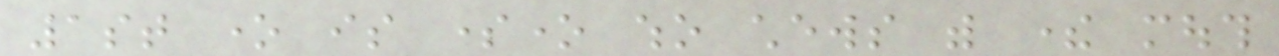1st one is someone who chews with there mouth
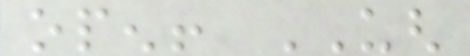open! UGH
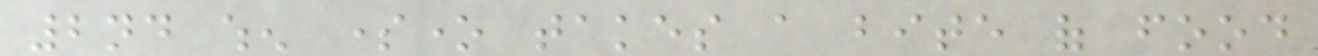2nd when someone takes a bite of food
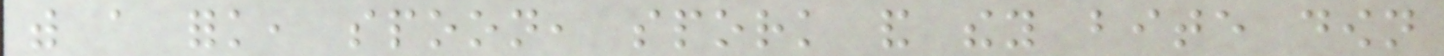with a fork, spoon, spork and they bite down
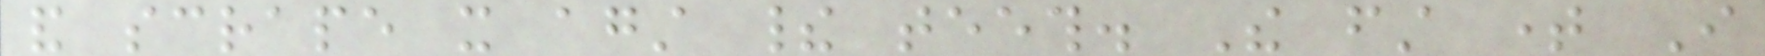and scrape it against their teeth. The first time I
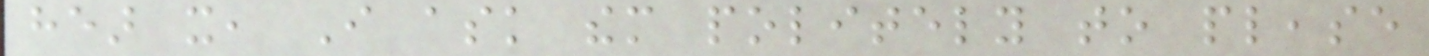hear it, I ask them politely to please
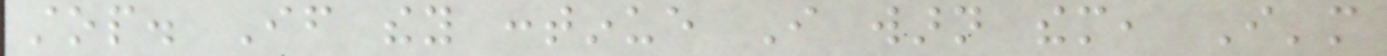stop. If they continue I warn them, I'm
